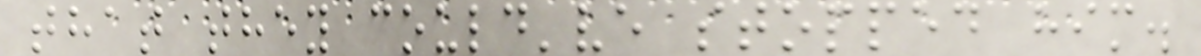that they could've stopped him.
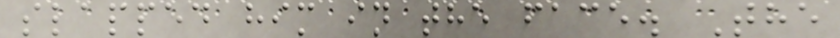slapped him in the face. The
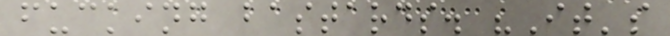fucking bastards. "It's
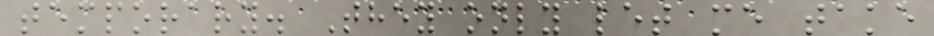temporary. They only let me take
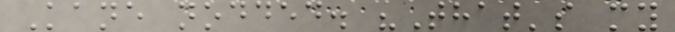Kane nodded. "That's my
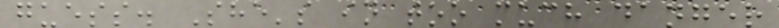guess. She's in too much danger
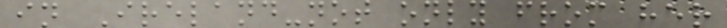in Ireland-not only from her
